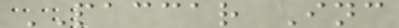PACCAR Inc
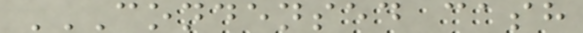CONDENSED CASH
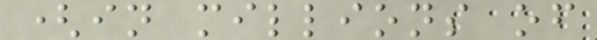(in millions of
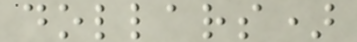dollars)
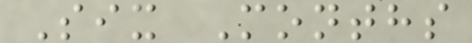Six Months
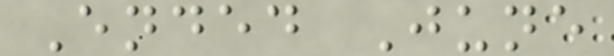Ended June
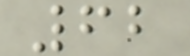62
